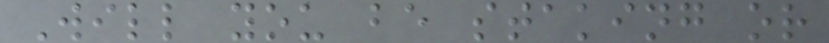Will you be staking or
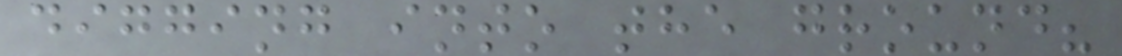digging into the ground?
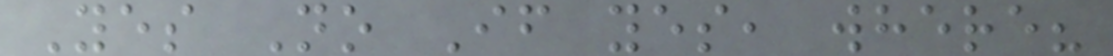Yes No If yes, where?
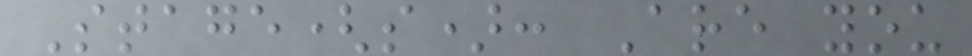Stage(s): Are you
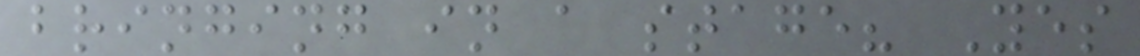bringing in a stage? Yes
